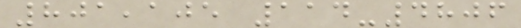801,105 114-4806
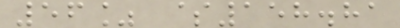56% $158.81
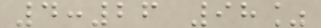4:26 98%
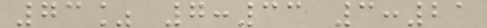73% 7:33 3:21
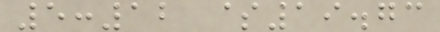5:12 $19.73
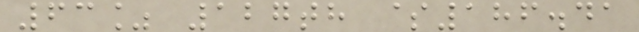63% 127th $186.41
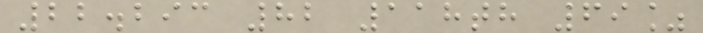22.293 82 118th 69%
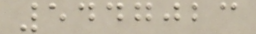5447023
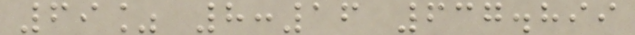69% 8:16 637.899
